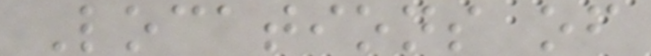Locations of
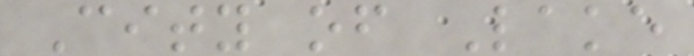City of Lake
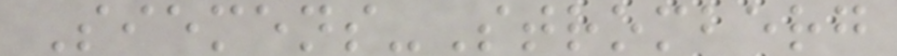Siemens-Stromberg
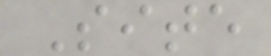Site
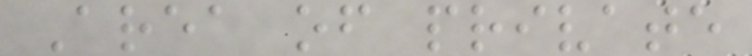Area of private
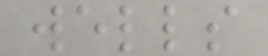wells
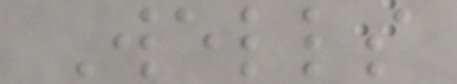Wells
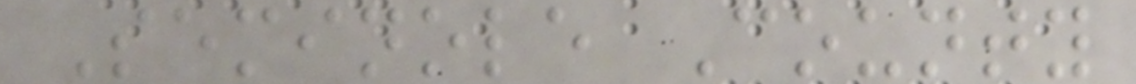Seminole County
